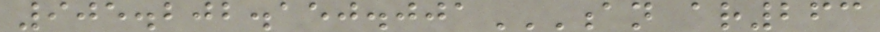905.202.150.001AN AR263
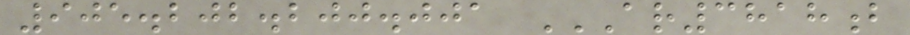905.202.200.001 AR3818B
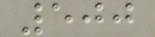500
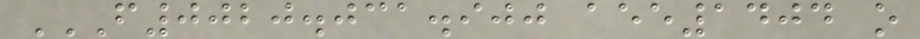F0020.031.900 AEE1404 O
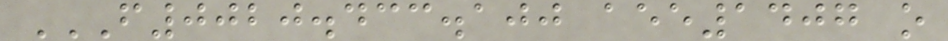F0020.433.100 AEE1407 O
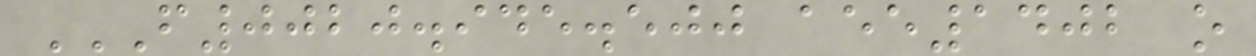F0020.945.500 AEE1402 O
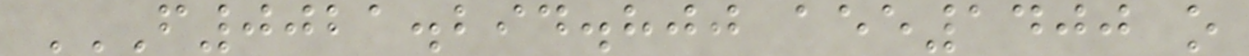F0021.294.800 AEE1400 O
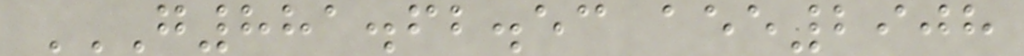G881.62.53 AEE2908
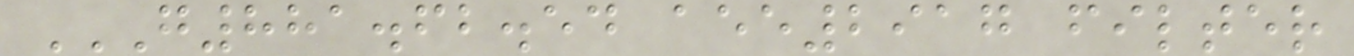G881.62.54 AEE2917 FILTER
